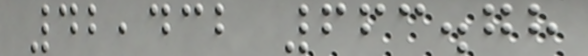42,432 663.78
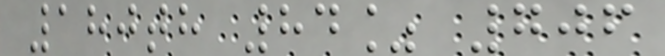180th 84% 706
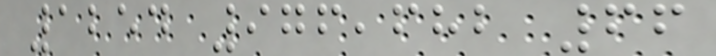1254 976,682 66
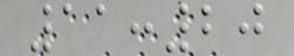11:20
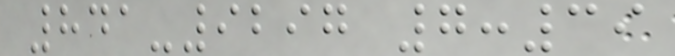841-9297 7:39
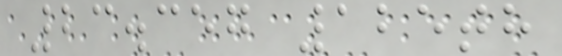23.357 125th
